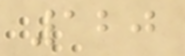120
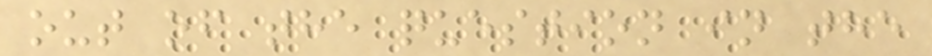out of the question in the
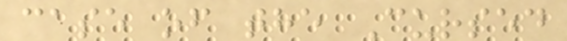case of the Cursed
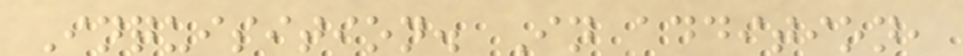Inquisition. In addition,
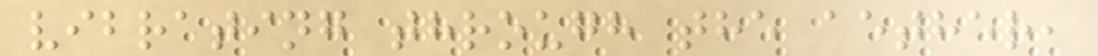vibrating through the aether,
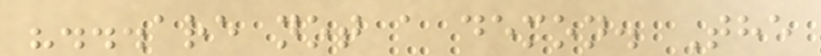"...are not a demon. The
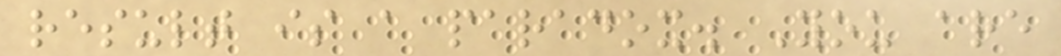result is a paradox. You are
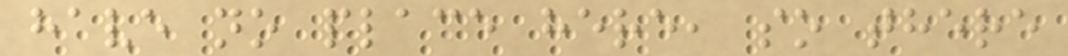have no place here, so there
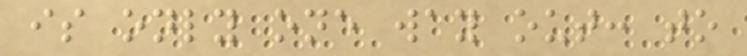is only one way out: to
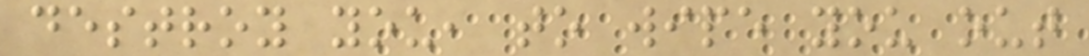destroy you, to wipe you out
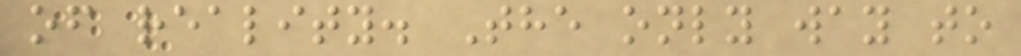of reality. The only way to
